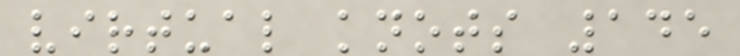virtual knots 145
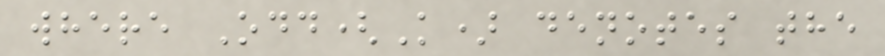where Odd(K) denotes the
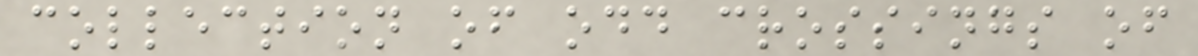collection of odd crossings of
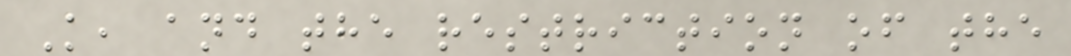K, and the restriction of the
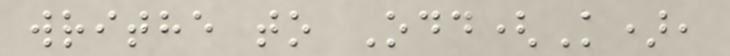writhe to Odd(K),
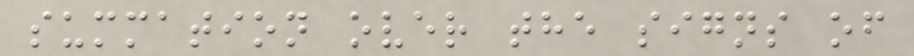summation over the signs of
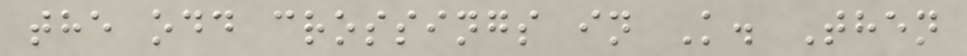the odd crossings in K. Then
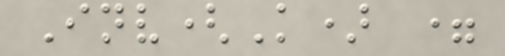Inv(K) =
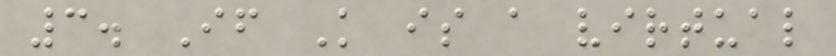3. If K is a virtual
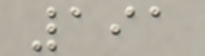191
